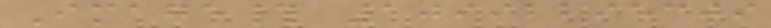Image# 10992295309
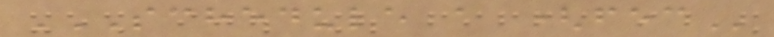SCHEDULE A (FEC
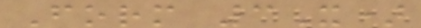Form 3X)
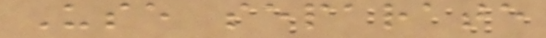Use separate
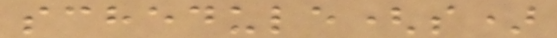schedule(s)
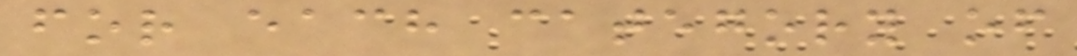for each category of
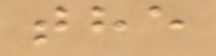the
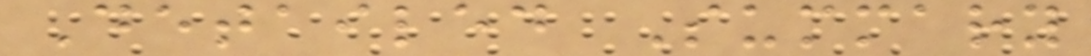Detailed Summary
